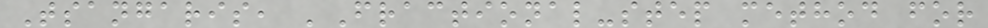Tsangaris, 'Fractional-step method for
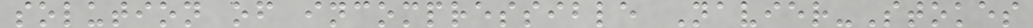solution of incompressible Navier-Stokes
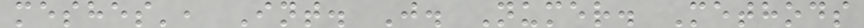meshes', Int. J. Numer. Methods
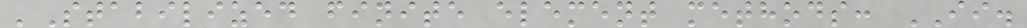'Stabilized finite element methods: II.
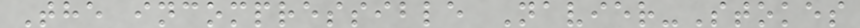The incompressible Navier-Stokes
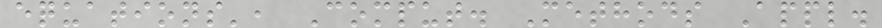equations', Comput. Methods Appl.
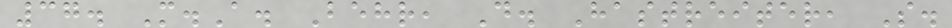37. M.A. Behr, D. Hastreiter, S.
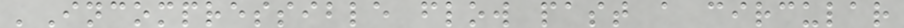'Incompressible flow past a circular
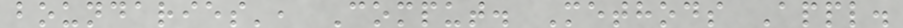boundaries', Comput. Methods Appl.
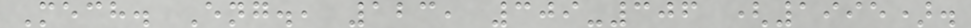Mech. Eng., 123, 309-306 (1995).
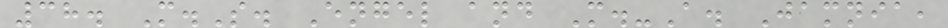38. M.S. Engel and M.-A. Jamnia,
